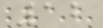12
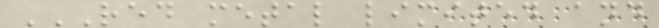RED METAL LIMITED AND
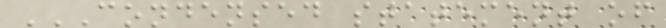CONDENSED STATEMENT OF
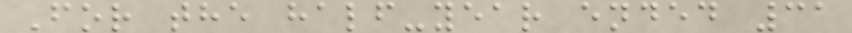For the half-year ended 31
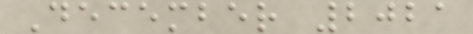December 2021
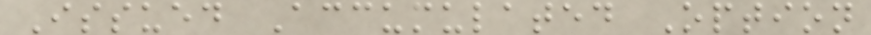Issued Accumulated Option
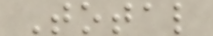Total
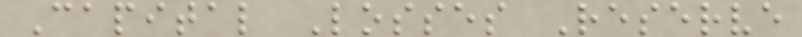Capital Losses Reserve
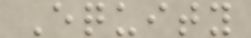Equity
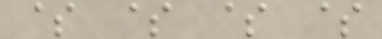$ $ $ $
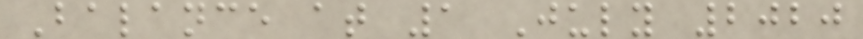Balance at 1 July 2020
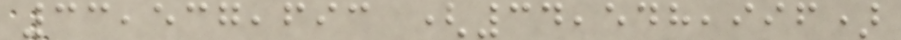33,537,693 (34,548,996)
